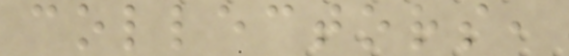collectors,
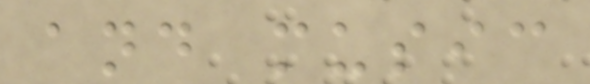and music
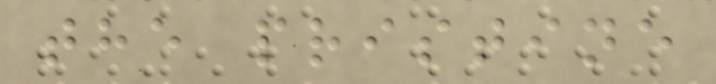the pristine
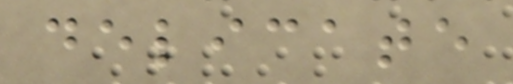delicate
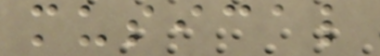musical
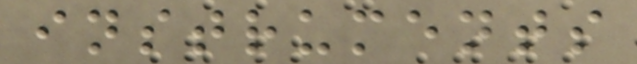instruments
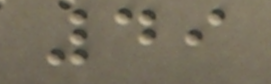49
